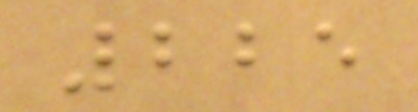225
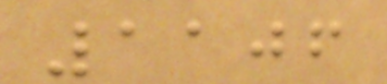1106
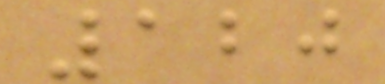120
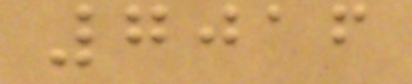7016
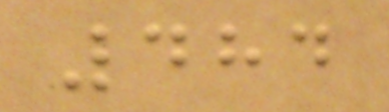484
